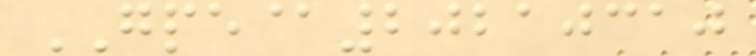GPE@20210310
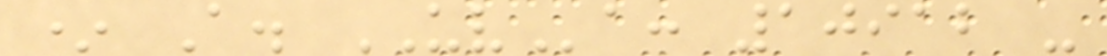* A. UVa: 10912 -
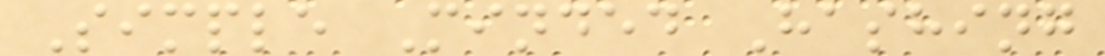Simple Minded Hashing
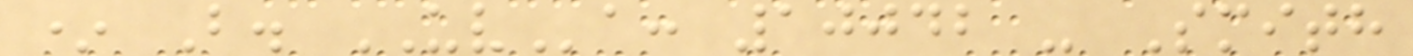* B. UVa: 10042 - Smith
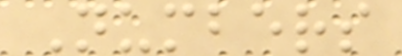Numbers
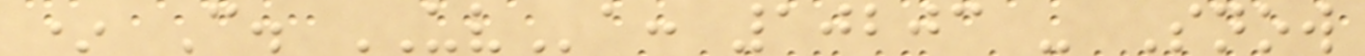* C. UVa: 10203 - Snow
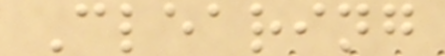Clearing
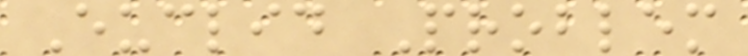Euclid Problem
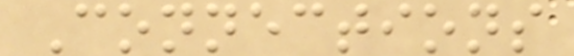Connections
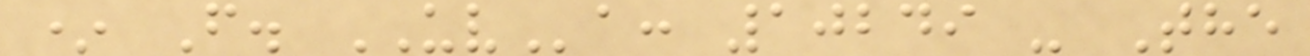* F. UVa: 10249 - The
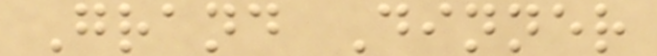Grand Dinner
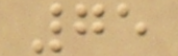75
